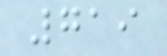719
